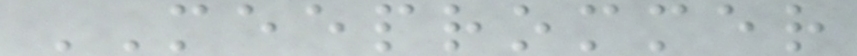MEEPROMMER
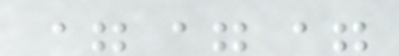===
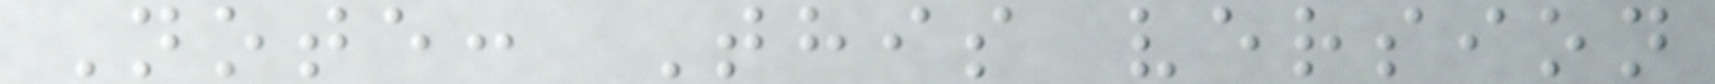Note: This version
